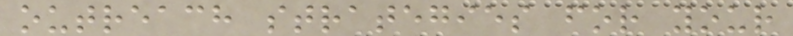outreach strategies for your
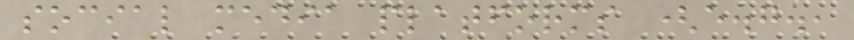social media platforms (e.g.,
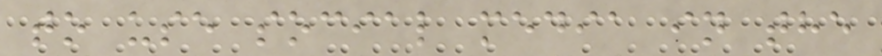to use social media in the
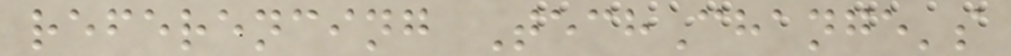referencing TechChange's
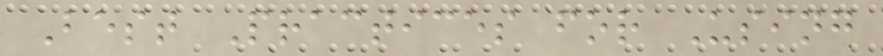Best Practices for Using
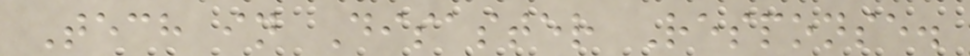Tech in Disaster Response.
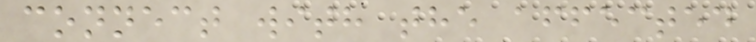connect with the affected
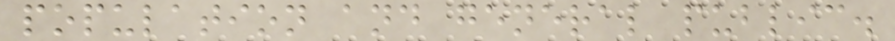population and general public.
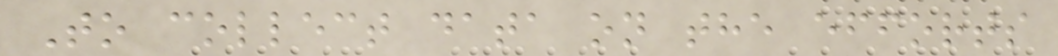To collect data on the efforts
